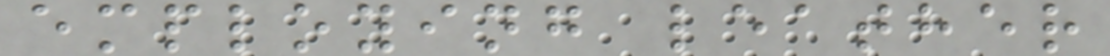employing leather
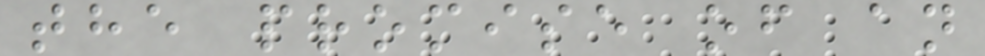the promise of an
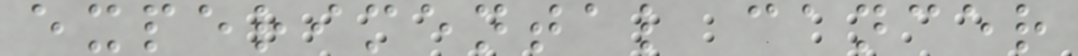experimental cancer
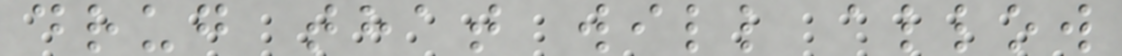drug that will allow
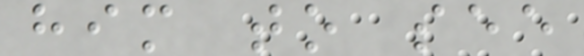him to see
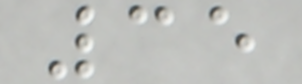35
